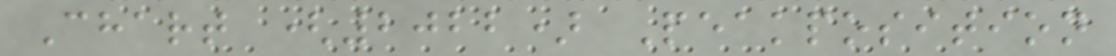Chart (2022) Peakposition
